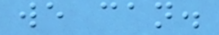we can.
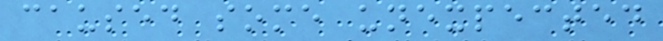caused some unexpected
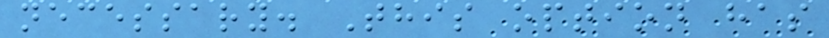necessary. This option has
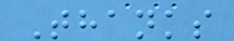Thanks
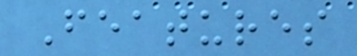Features
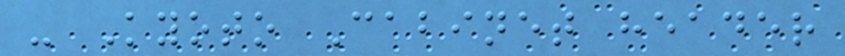- Kyoto Cabinet header
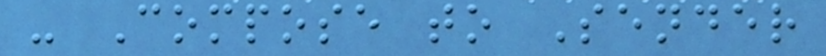- Compose to Sender
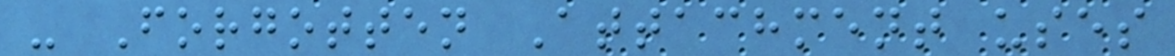- Forgotten Attachment uses
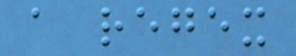a regex
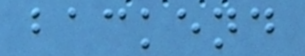backend
